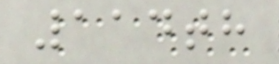114th
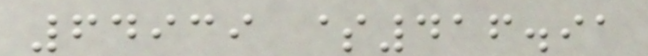64939 $416.91
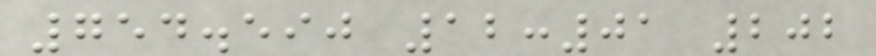754.590 12:01 202
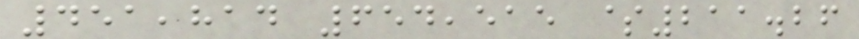451,814 654,515 $211.26
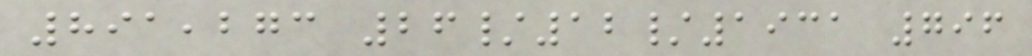891,273 26/12/1931 796
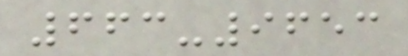663-9653
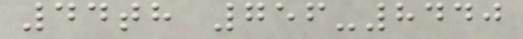44th 756-8440
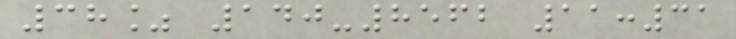38% 140-8562 11:31
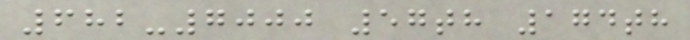682-7000 57th 174th
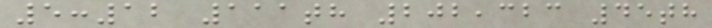5:12 111th 202,323 45th
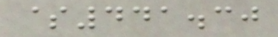$441.30
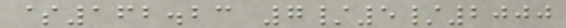$162.23 7/5/2000
